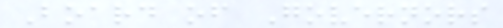Board of Governors
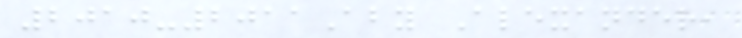2010-2011Aby Alexander,
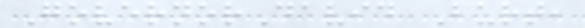GovernorDavid Burt,
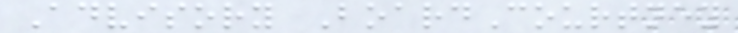Advisory BoardCourtney
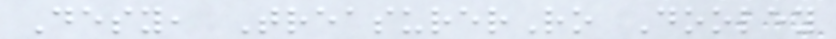Desy, TreasurerRo Dooley
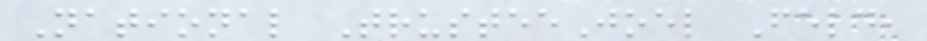National TrusteeJoel Feld,
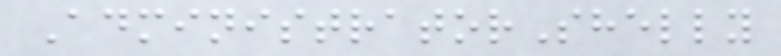AdministratorShelly
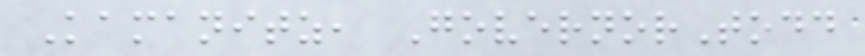Kamanitz, GovernorTodd
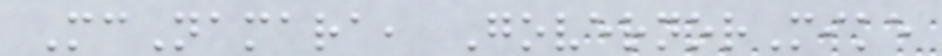McNamara, GovernorMike
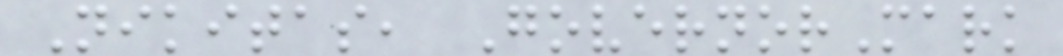Nikitas, GovernorMark
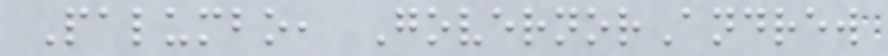Palumbo, GovernorAndrew
